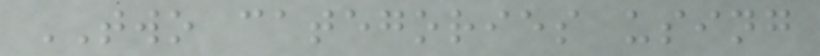TWO categories using
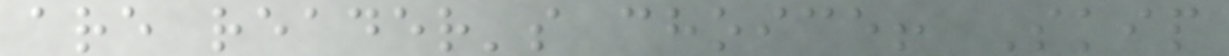are reader's choice! Skip
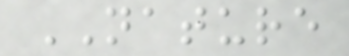NATURE
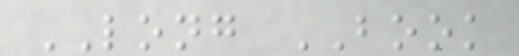LONG BOOK
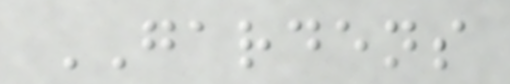GARDENS
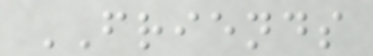FRIENDS
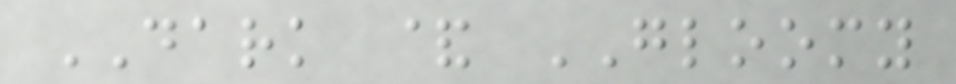DARK & GLOOMY
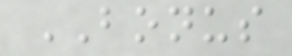BONUS
